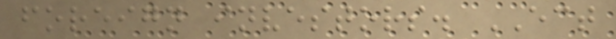foreign investors. ECT
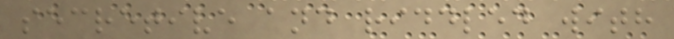secretive and riddled with
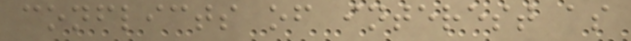conflicts of interest as
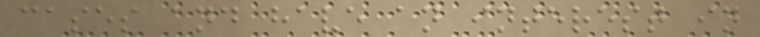cases and have an interest in
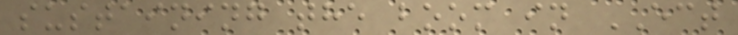sustaining the boom in ECT
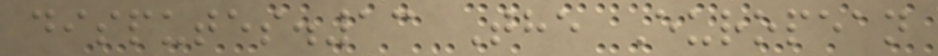disputes.13 The European
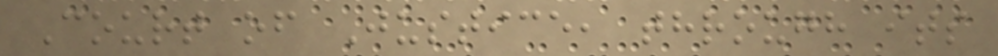Court of Justice, through its
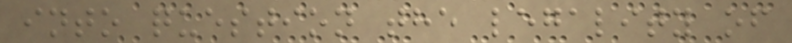into question the legality of
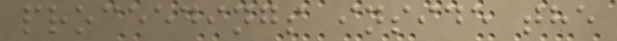proceedings inside the
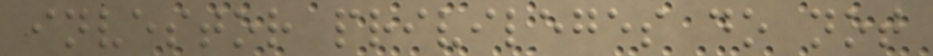investor privileges do not
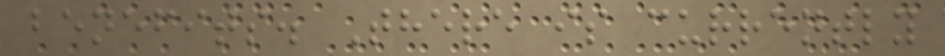benefits. There is currently
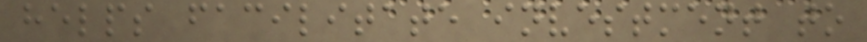helps facilitate investment to
